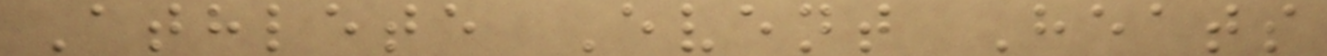Athlete Event Heats
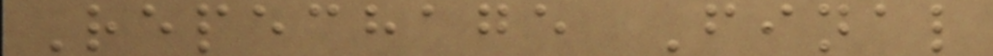Repechage Final
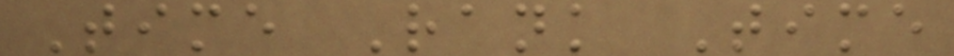Time Rank Time
